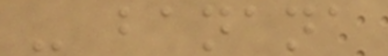- banana
